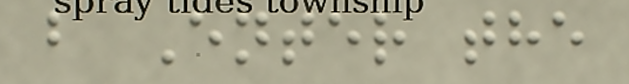b Enter the
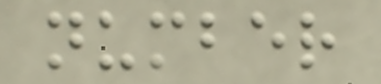number
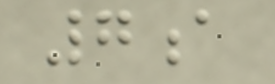7a
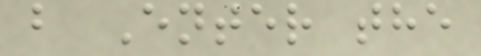b Enter the
